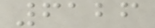6126
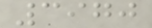3970
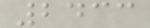2433
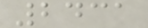2431
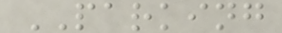PARKING
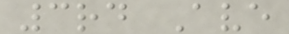3rd Ave
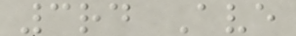3rd Ave
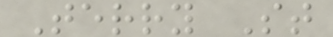Terry St
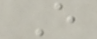E
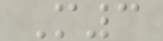M3
